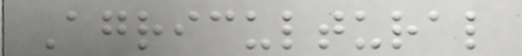Agricultural
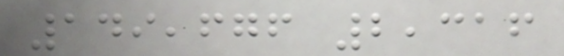149,676 2,316
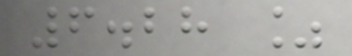6.28 %
